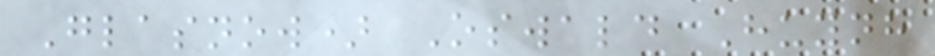Glasnow) Oswald Huynh
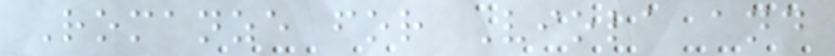Romanze for Viola and
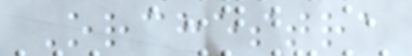Orchestra
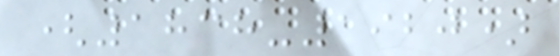(1838-1920)
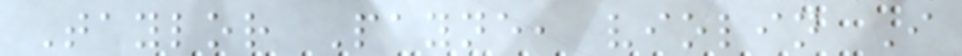Taylor Payne, violin I
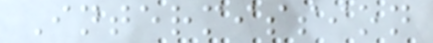Intermission
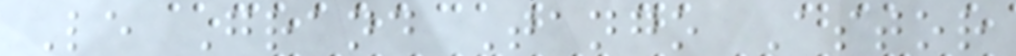Le Grand Tango Astor
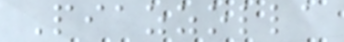Piazzolla
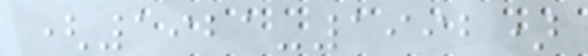(1921-1992)
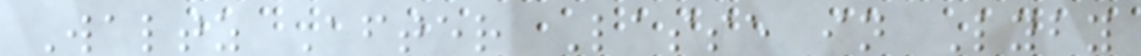Waltz After Lasse in Lyby
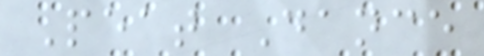Peat Dance
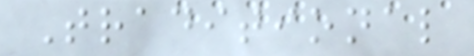Traditional
